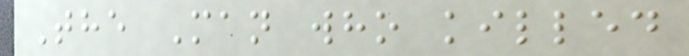The Man who killed
